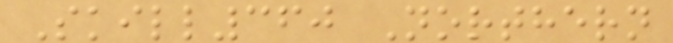Skill360 Northern
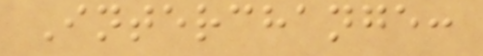Interchange:
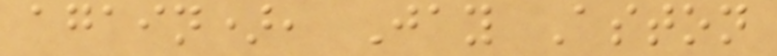again), Jay Aston
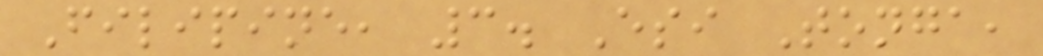Filipine, 3. Esi Tonga,
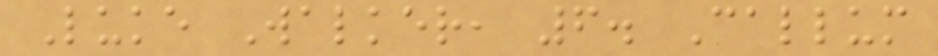Luke Walker, 6. Callum
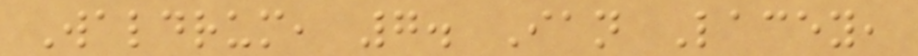Waldrum, 7. Ian Lacey,
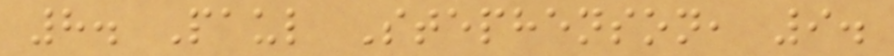8. Paul Stephenson, 9.
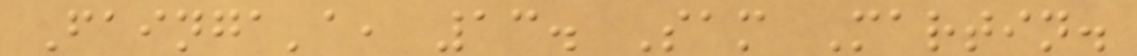Fainga'a, 13. Sam Martin.
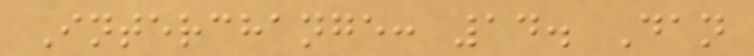Interchange: 14. Dan
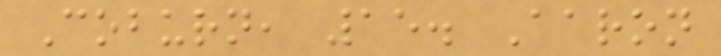Coburn, 15. Aaron
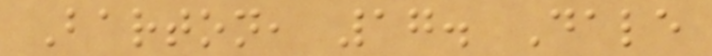Barton, 17. Dale
